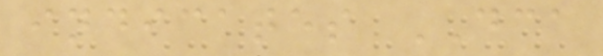indicates DCA
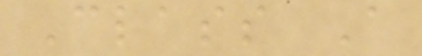Class A
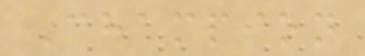Champion
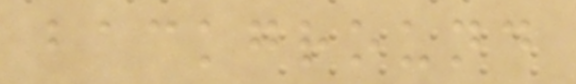background
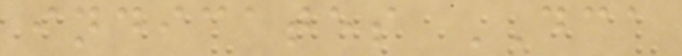indicates DCA
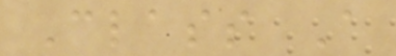Class A
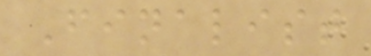Finalist
